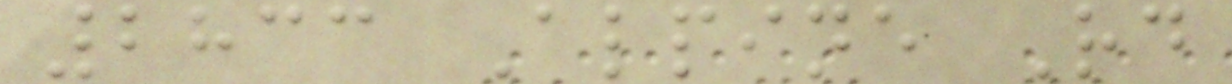2833 Alpine Rd
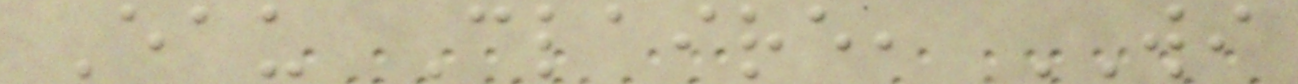Eau Claire, WI
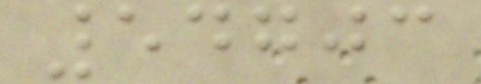54703
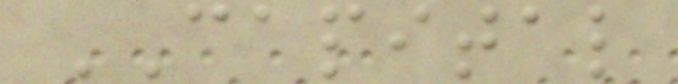CAPITAL
